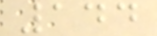144
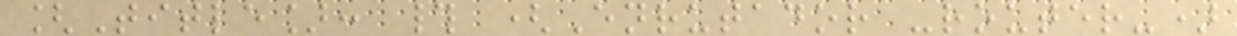[Title]: # (Enrutador -router-)
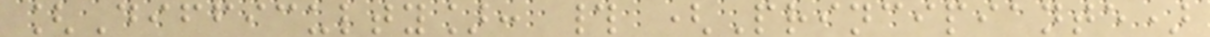[Difficulty]: # (Principiante)
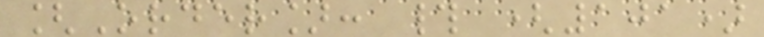[Order]: # (101)
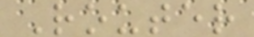Router
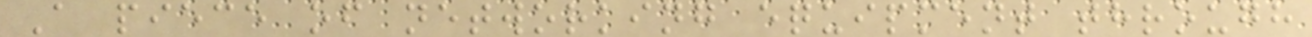A piece of networking equipment through
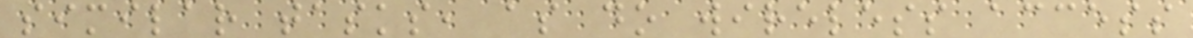similar tasks, as do wireless access
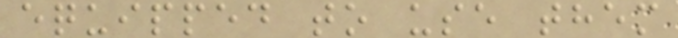equipped to use them
